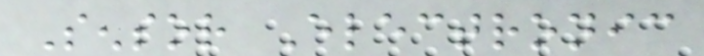Sensor Electronic
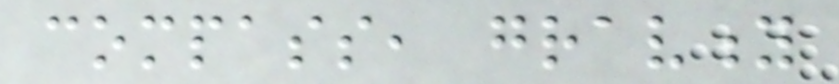compass, gravity
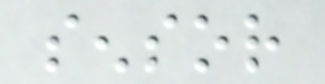sensor
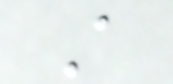A
